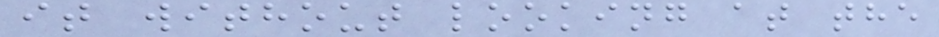it without looking at the
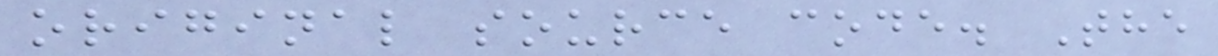original source code. The
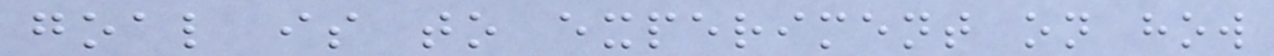goal is to experiment on how
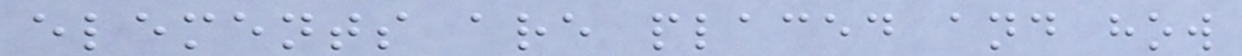elements are placed and how
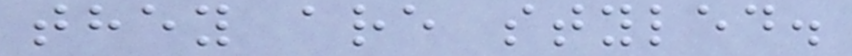they are styled.
